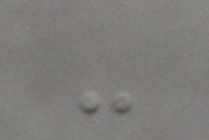-
